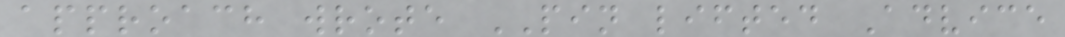approach wrote PIN lifted Advice
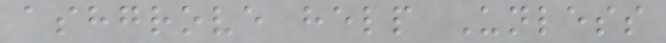ashgrove help Unless
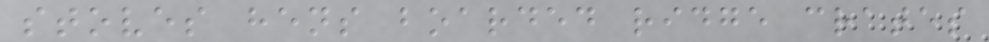stoves hens boarded ridge crates
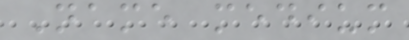Name medium
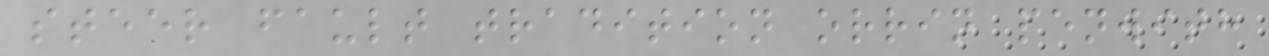steer fault tradition orrin penwith
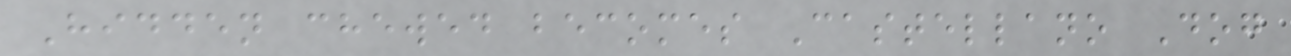Hidden chewed becomes Castellano Dog
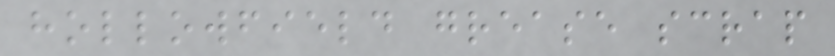hollowfield grease scrap
